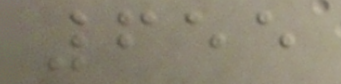655
